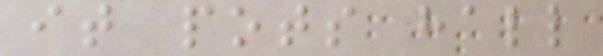it pots hall
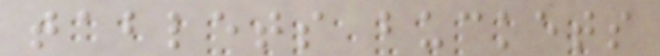tablets buckets
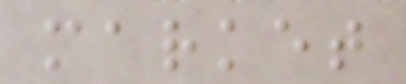market
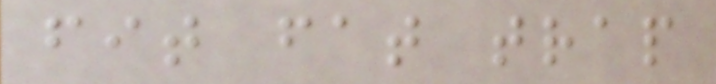fit fat trap
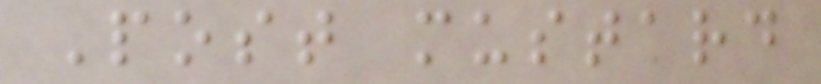Post mustard
